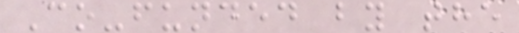Co-funded by the
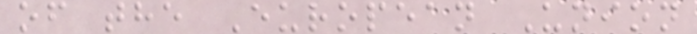of the European Union
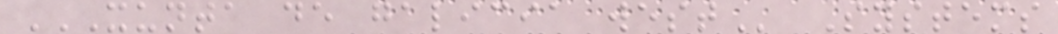XUNTA DE GALICIA WEST Systems
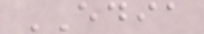EDIA
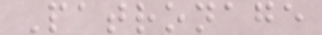Patronage
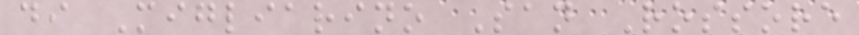di Migliarino San Rossore
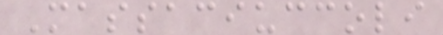Massaciuccoli
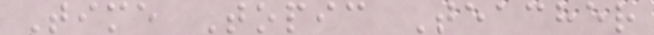Time Topic Teacher
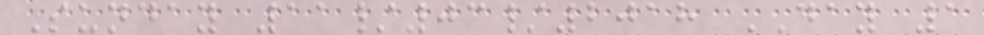Sunday 11/03/2018 DAY 1
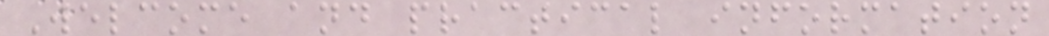Welcome and practical information
